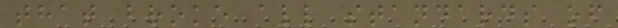that broke all standards of
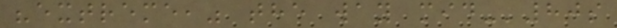"extreme," the way mid-'80s
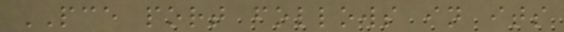PCE port follows in its
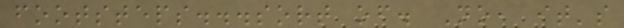footsteps...sort of. No, it's
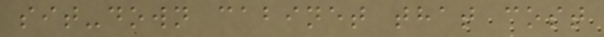sit-down cabinet that cost
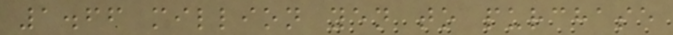1.66 million yen to purchase
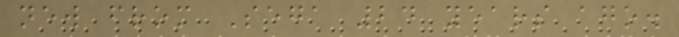new from Sega 24 years ago.
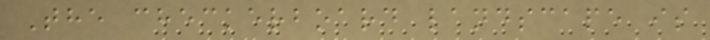The checkerboard landscape is
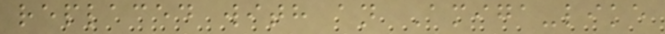replaced with an Amiga-like
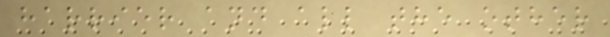harrier and all the other
